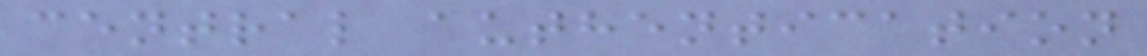central authentication
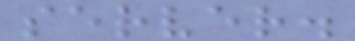server.
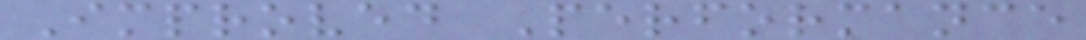Improved Performance
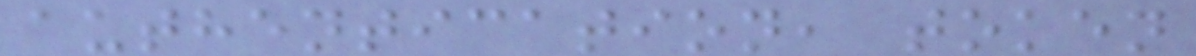authentication, token
